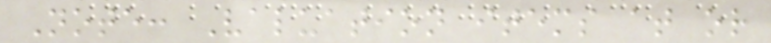Note: Valuation items at or
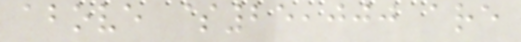above $25,000 are
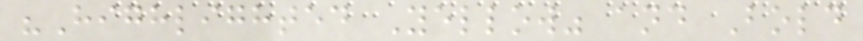"Highlighted Yellow" and Bold
